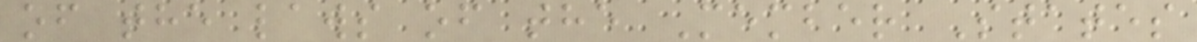of the laws of the Member States
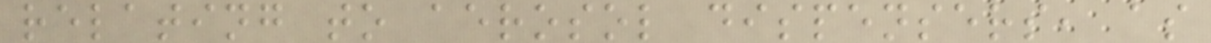relating to aerosol dispensers, as
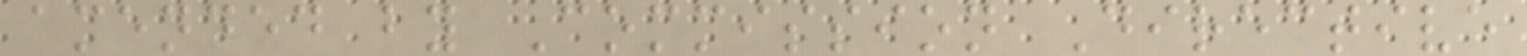amended by Commission Directive
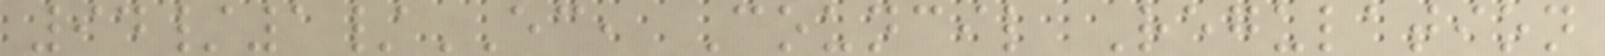94/1/EC, Council Regulation
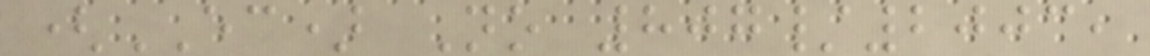(EC) No 807/2003,
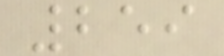259
